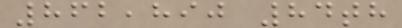862,890 84th
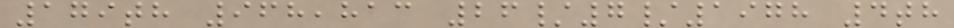179th 968,813 26/7/1978 4th
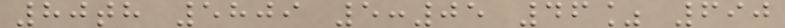80th 5809 5:05 46% 690
